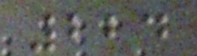224
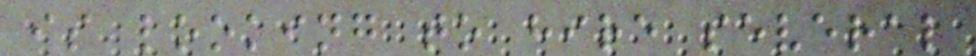is looking to hire several
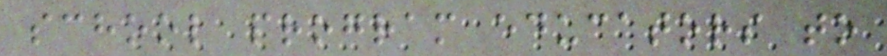school program educators to
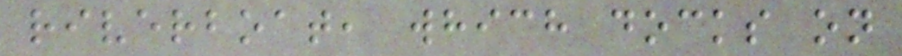riverboat, which docks on
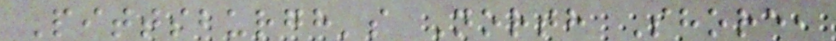Pittsburgh's North Shore,
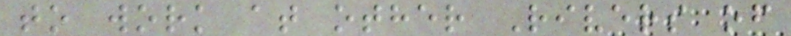to work at other Rivers of
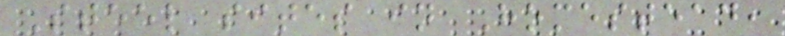Steel sites in Homestead,
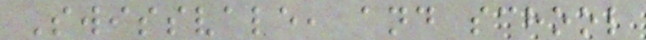Swissvale, and school
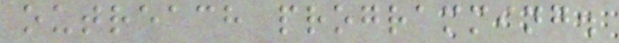outreach programming.
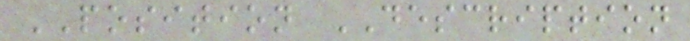POSITION DESCRIPTION
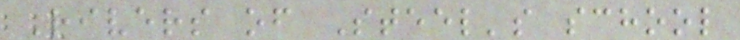Rivers of Steel's school
